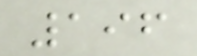196
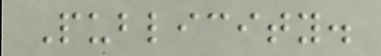Publicity.
